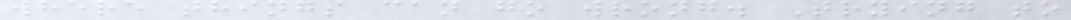where things can go wrong. Trying to
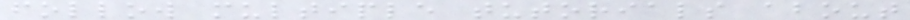follow multiple tutorials about
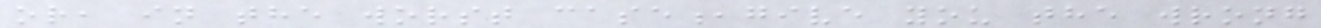or, in the worst case,give you the wrong
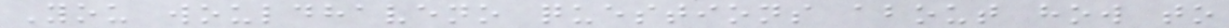You wouldhaveno questions about how to
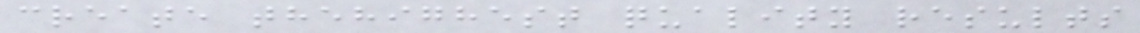create thehighest quality results
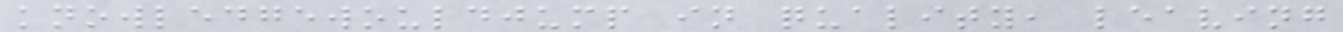knowledgewouldjump in quality, leaving
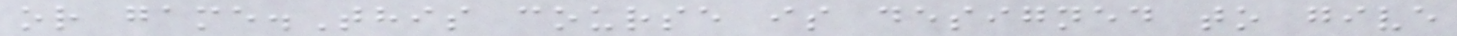or game.This course is designed to give
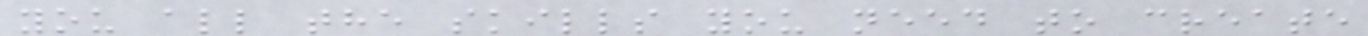you all the skills you need to create
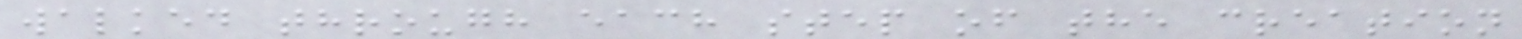walked through each step of the creation
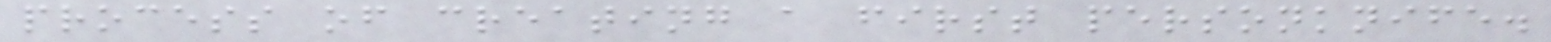process of creating a first personknife.
